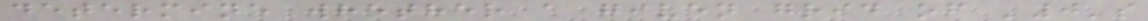determine whether a given grid of '0's
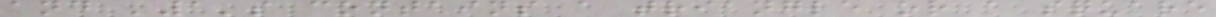and '1's contains a triangle or a square
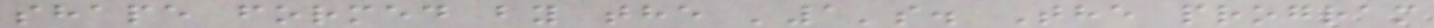shape formed by the '1's. The program
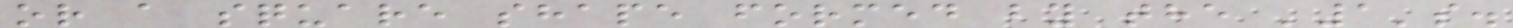or a square shape formed by the '1's.
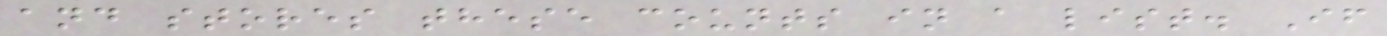and stores these counts in a list. If
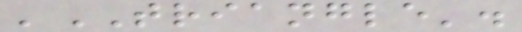'TRIANGLE'.
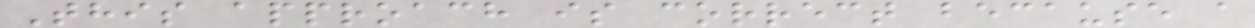This approach is correct because a
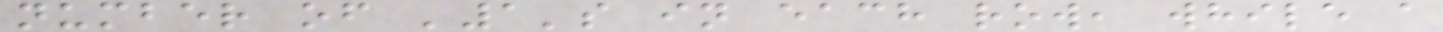number of '1's in each row, while a
